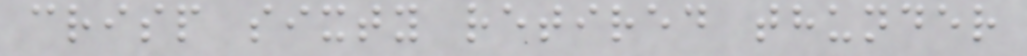crisp sixty retired thunder
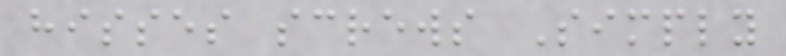hisses screws Simply
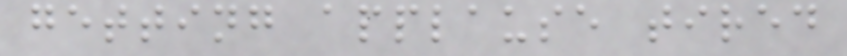getting applause tired
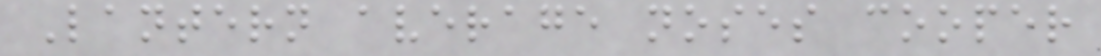Lantern average noses cooper
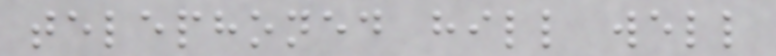telephoned hill well
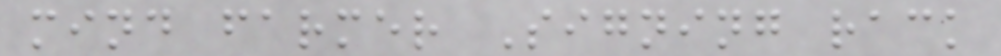mind farmer Signing rack
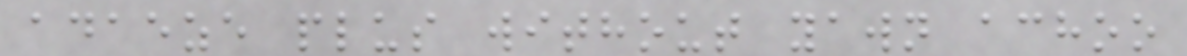adaeze plus without yawn achoo
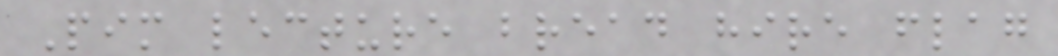Pim lecture bread hire flag
